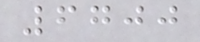6700
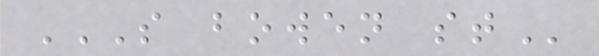S BOWEN ST
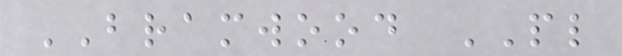BRAMWOOD PL
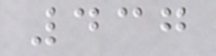437
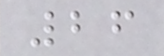26
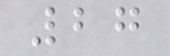27
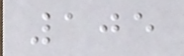105
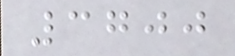3700
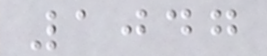1047
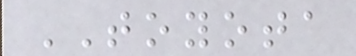TOYOTA
